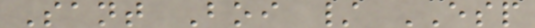Sant Boi / ESP
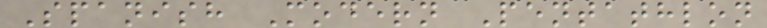Spanish Modern Pentathlon
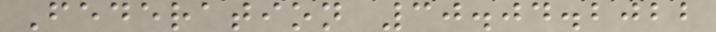Federation 30.04.2022
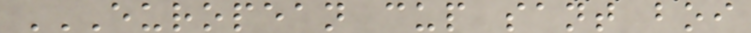EUROPEAN CUP SANT BOI
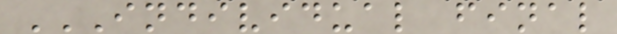INDIVIDUAL FINAL
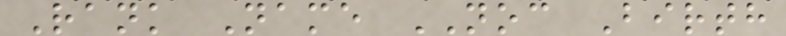Rank Name NOC Birth
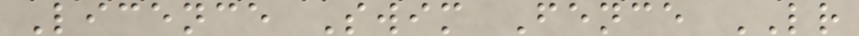Licence Swim Fence LR
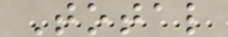Total
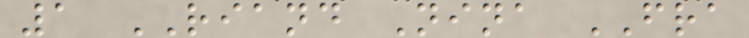1 RIAND Nina FRA
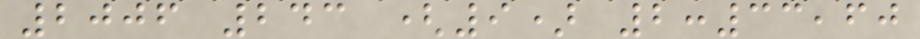2006 243 (9) 2:33,60
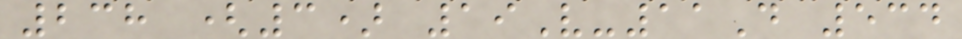238 (3) 19V-11D 534
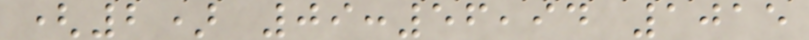(2) 09:56,94 1015
